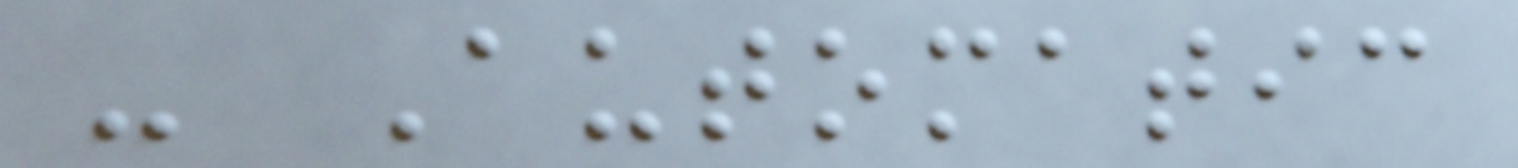- Automatic
